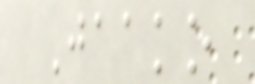Jaako
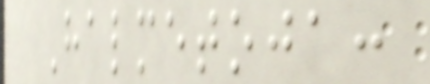Halmetoja:
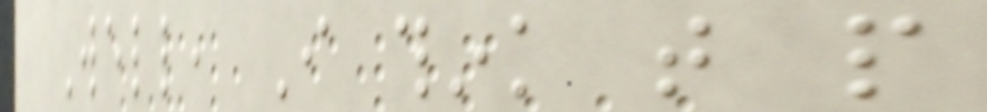Well, I think that people
